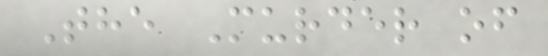The Murder of
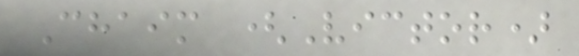Chaim (Victor)
